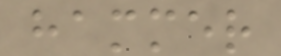hammer
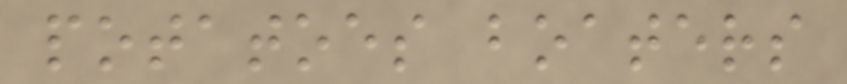potatoes boaters
